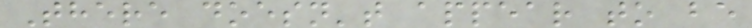There doesn't appear to be
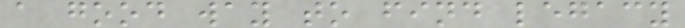a good way to find legacy
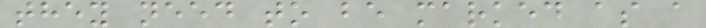they need to be marked as a
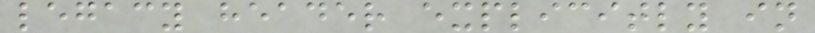legacy header explicitly in
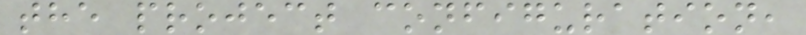the project configuration,
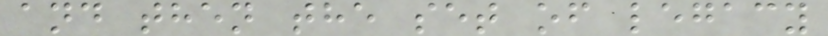and then the set of legacy
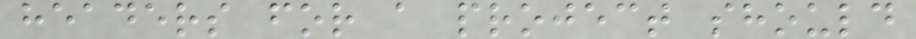headers for a project should
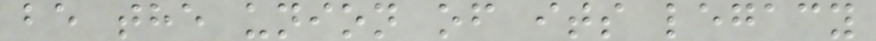be the union of its legacy
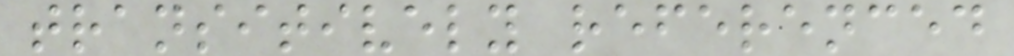transitively referenced
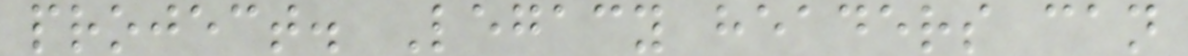project. Legacy headers can
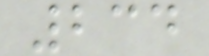234
